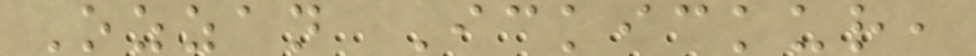Ozzan Ickickur,
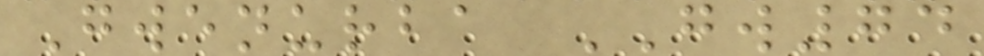Gwenurba GW74
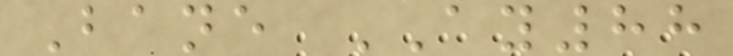Bane AY88
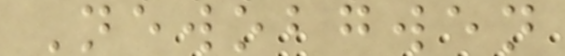Newobgwen
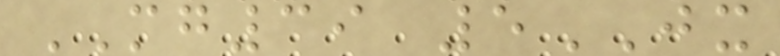MG39 5JX
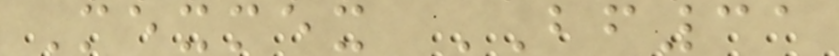Mexmex BF31
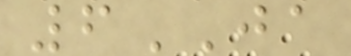6JA
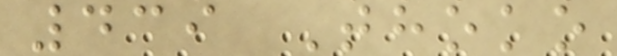439 Thoko
